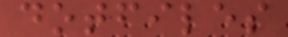dotfiles
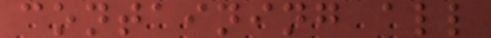containing all
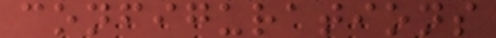configurations
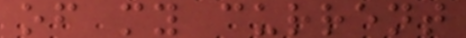of my current
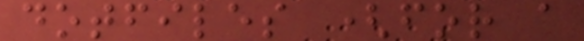dotfiles (for a
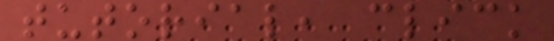tutorial, click
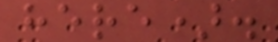here).
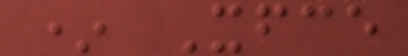* Xfce
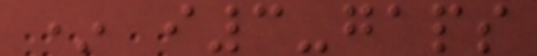* i3-gaps
